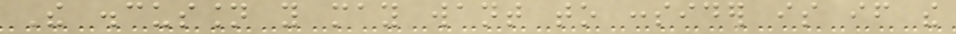The discussion you may want to consider is if the
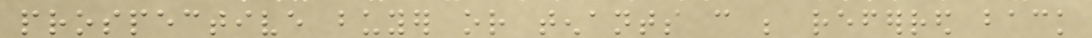prospective buyer or tenants can be referred back
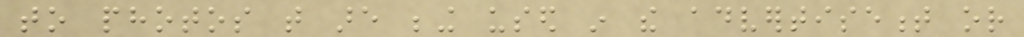to photos that are being used in the advertisement or
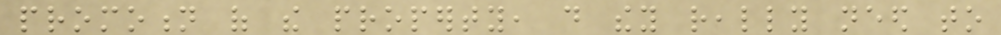promotion of the property, do they really need to
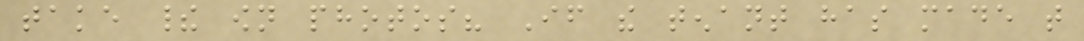take their own photos? If the tenant has made that
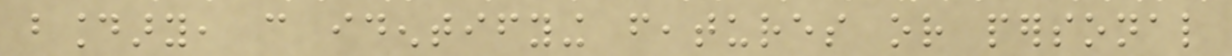boundary, can identifying features or personal
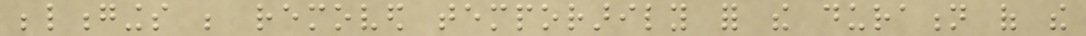belongings be removed temporarily for the duration of the
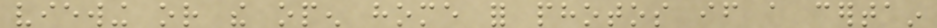viewing or the open home for photos if a certain
